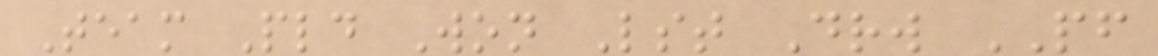Team Pld Won Lst Drw PF
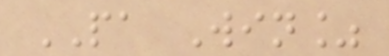PA Win%
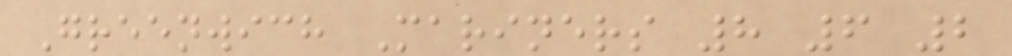Greenwich Mariners 8 6 2
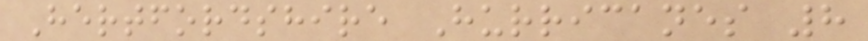Hertfordshire Hurricanes 8
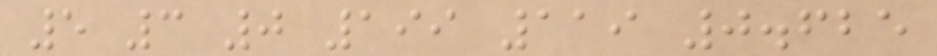5 3 0 199 119 0.625
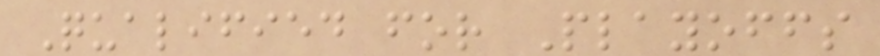Qualified for Playoffs
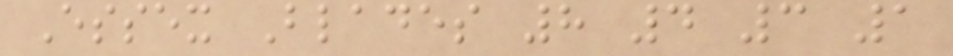Essex Blades 8 4 3 1
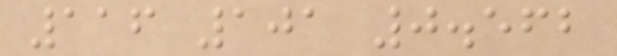116 101 0.562
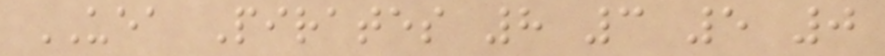UEA Pirates 8 3 5 0
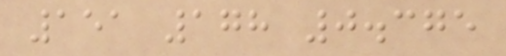151 178 0.375
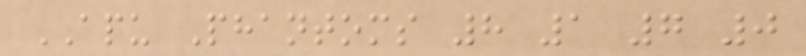APU Phantoms 8 1 7 0
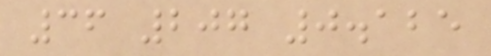36 207 0.125
